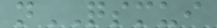nQSMUI
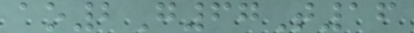ao2G67T16
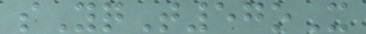sYqT57oX
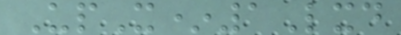UpX*1Lxd
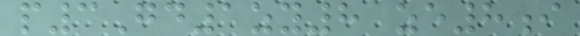p3Gd1zy8 ze8i
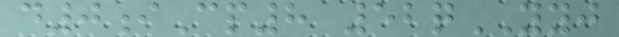d0iCp8 52qYYJ
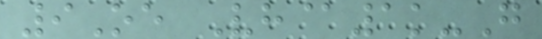9Oe Vh@1k-G
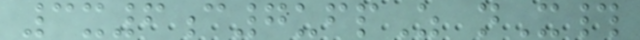3x6c7ufpZ nX#
